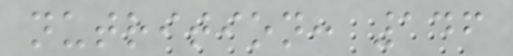nutrition: 146
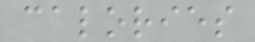calories
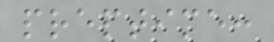preptime:
